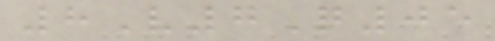8V7Q05
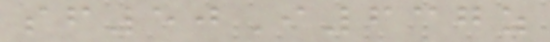sf50I637z
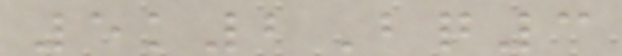5k2Bq3
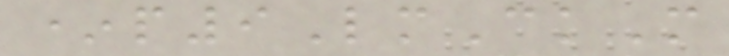*p9LmCkM
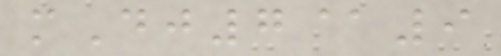mDj7@9
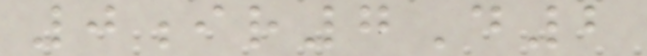0ir7D2
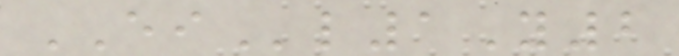EIl1Y2
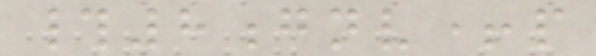#8gnv+p
